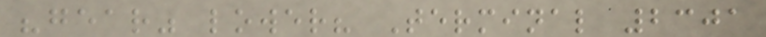"gear" lower? Terminal 2301
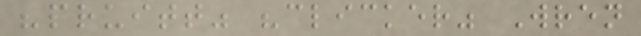"pruitt" "clicker" Wren
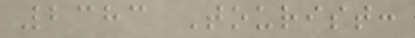2383 Tourist:
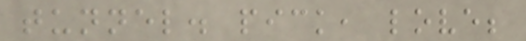tunnel. pick, love;
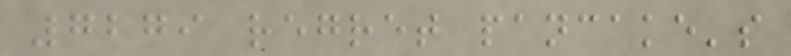7279 regret pancake's
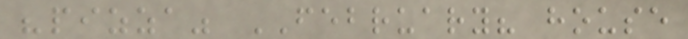"pizza" FEBRUARY? house
